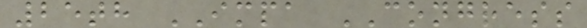25th IMPA CONGRESS
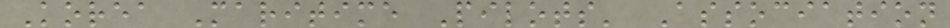Korea Maritime Pilots' Association
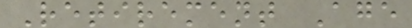Retirement Age
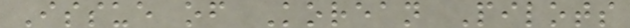Issue of Korean Pilots
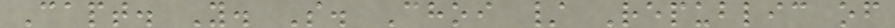Capt. Y. S. Choi / Republic of
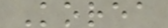Korea
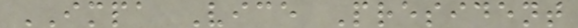IMPA Vice President
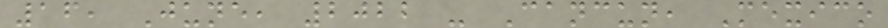16, June, 2022 - Cancun, Mexico
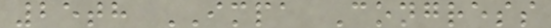25th IMPA Congress
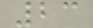23
